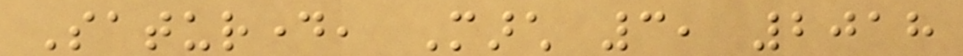Saturday, March 3, 2018
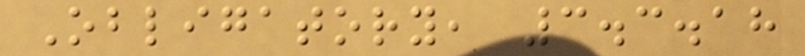Obligatory, 3.3.18
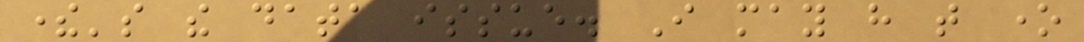there's the data issue. I may have that one
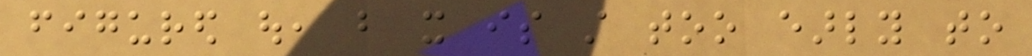figured out, but it is still too early to
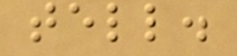tell.
